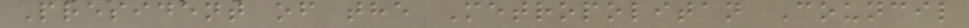President of the Metropolitan Council
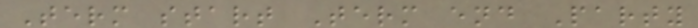Term start Term end Party
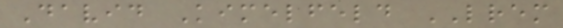David Kimelfeld LREM
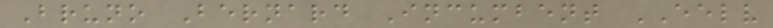Bruno Bernard Incumbent EELV
